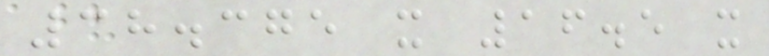38.375 x 16.5 x
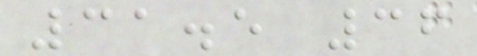31.5 36
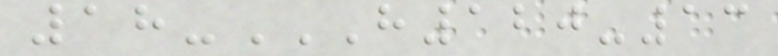18-H120-13
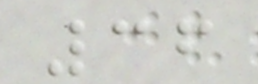36
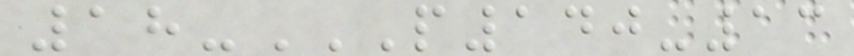18-P140-13
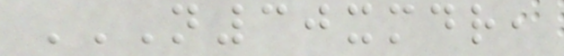N30XMDR,
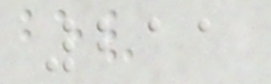211
